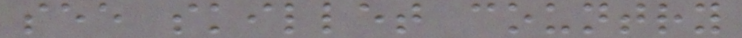see skillet country
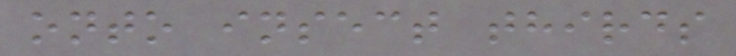onto insect thirds
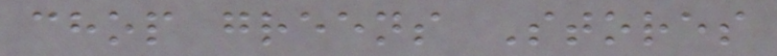chop greens Stores
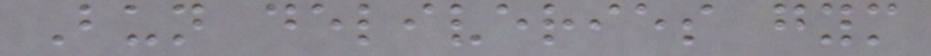Bun deliveries gym
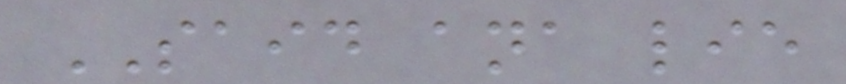SAID ana lie
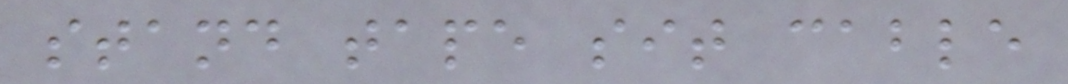stand tape sit cable
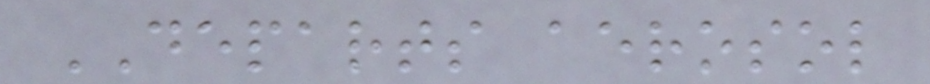DEPARTS aerosol
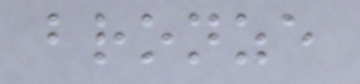bronze
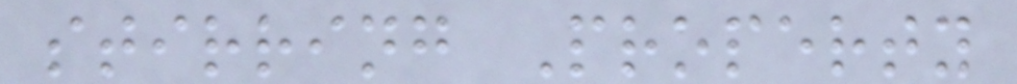stirring Property
